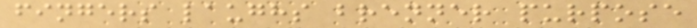fingers laughs brenner purpose
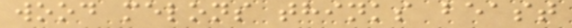wood melons thinks beast
